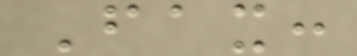Fax:
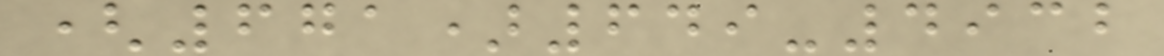(671)649-4932
